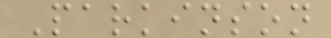Parkinson
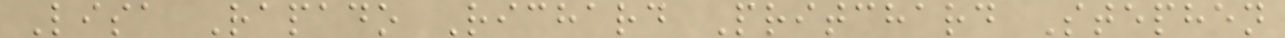Lisa Rapado Richard Pritchard Stephen
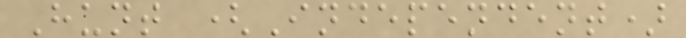Hunt (Independent)
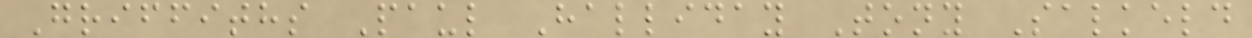Griffiths Paul Halliday Tony Salkeld
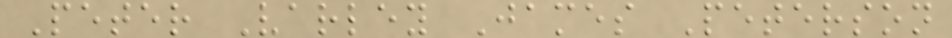Peter Varley James Peterson
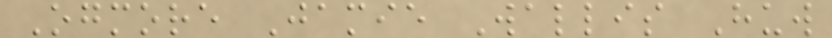Ogmore Jamie Wallis Huw
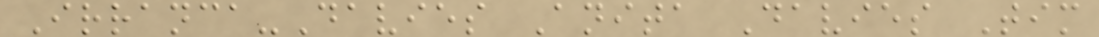Irranca-Davies Anita Davies Tim
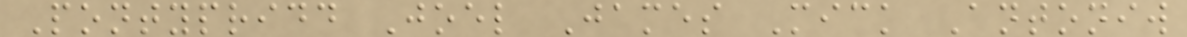Pontypridd Joel James Mick Antoniw
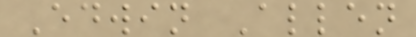Edwin Allen
